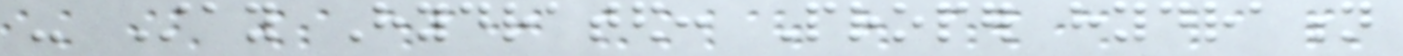- Stay Hydrated: Proper hydration
